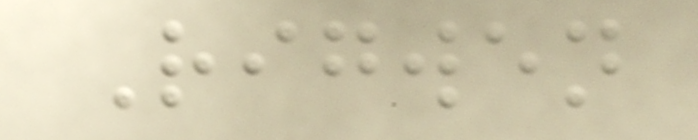Rigwen
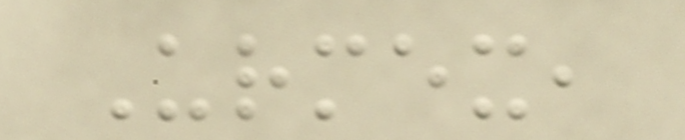Urmex,
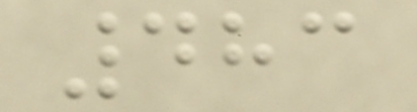483
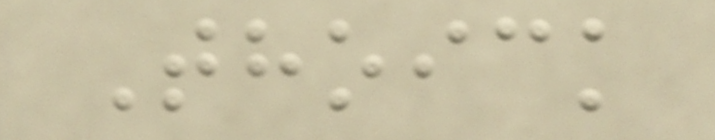Thoick
